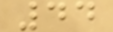44
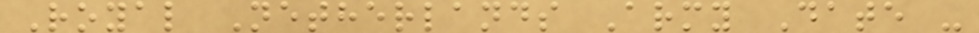Royal Netherlands Army Date -
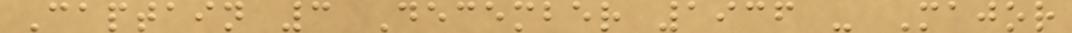Captain 3 December 1936 - Major
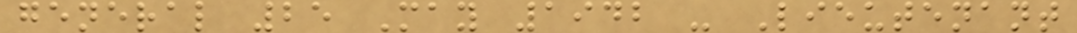general 25 May 1942 - Lieutenant
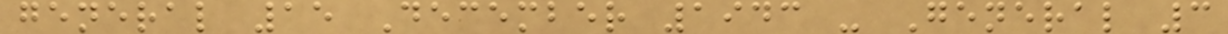general 15 December 1943 - General 3
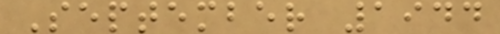September 1944
